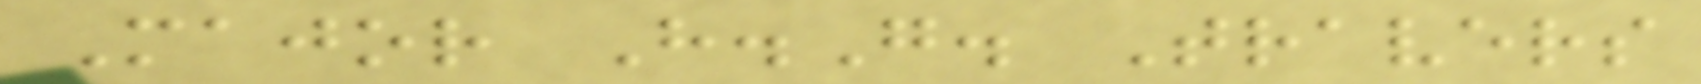Major H.G. Travers
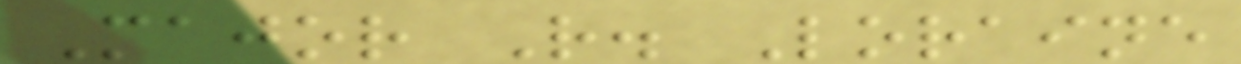Major R. Loraine
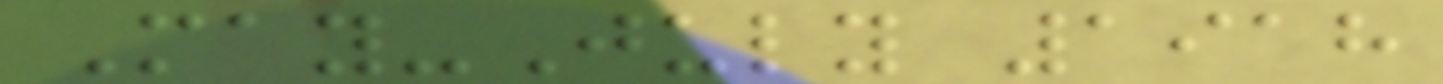May-July 1918
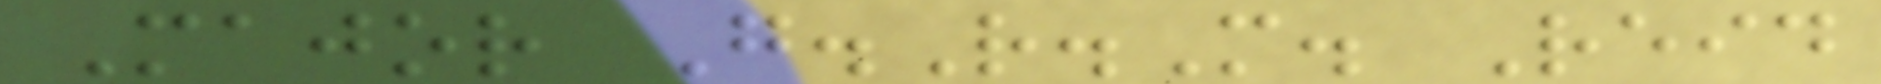Major G.R.M. Reid
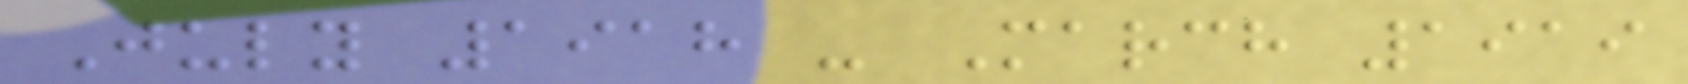July 1918 - March 1919
